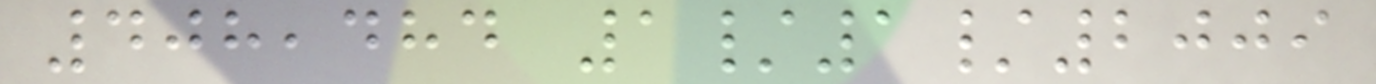408,484 1/1/2009
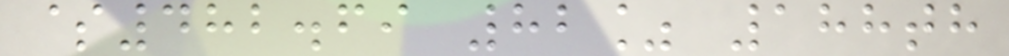$482.69 82% 188th
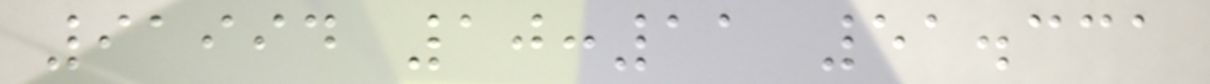91994 10:11 51.331
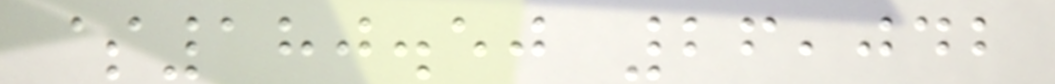$180.50 26,042
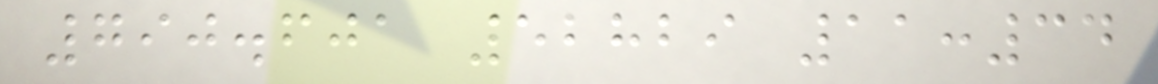790.601 52829 11:34
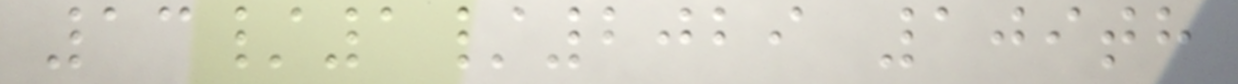13/1/2029 109th
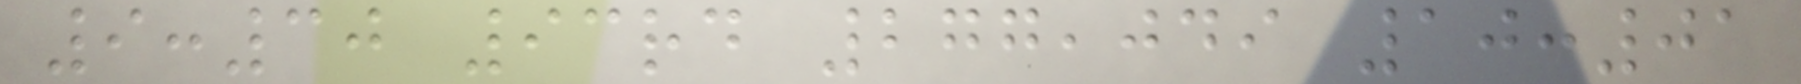9:30 93rd 277,049 10:01
